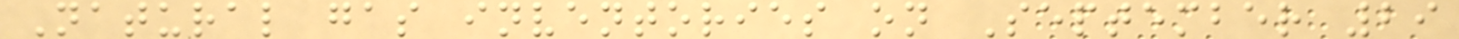Natural gas inventories on September 29
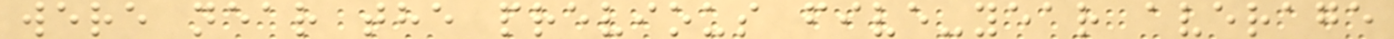were near the previous five-year average
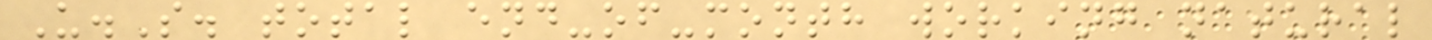U.S. total end-of-month working natural
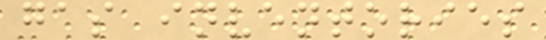gas inventories
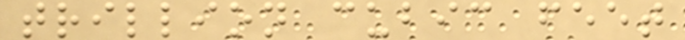trillion cubic feet
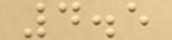4.5
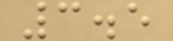3.5
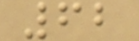62
